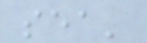sea'
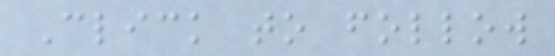Click to follow
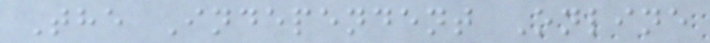The Independent Online
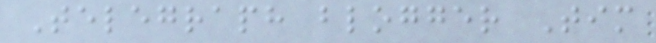Telegraph blogger Tim
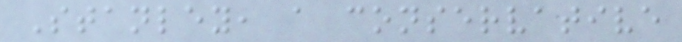Stanley, a conservative
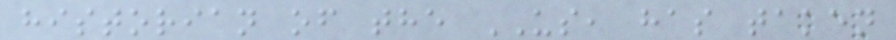historian of the US, has taken
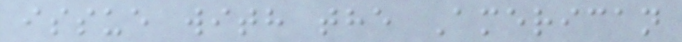issue with the American
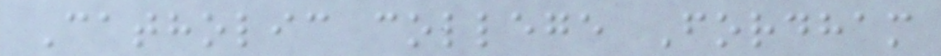Catholic college Fordham
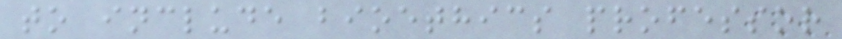to include bioethics professor
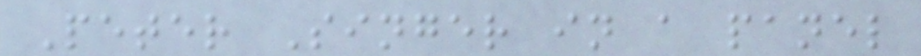Peter Singer in a panel
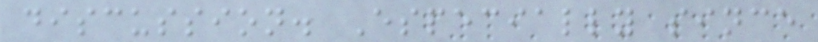discussion. Especially since
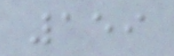159
